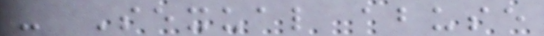- Sexual abuse
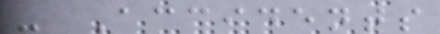- Accidents
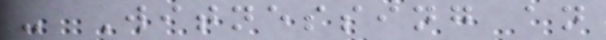- Witnessing an
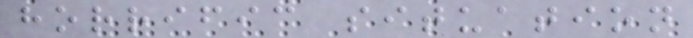horrific situation
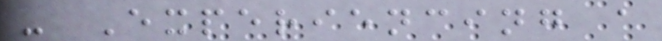- Experiencing a
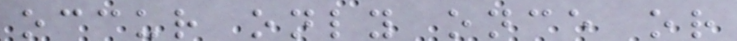occur only once or
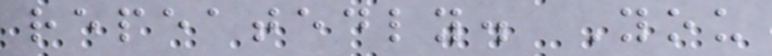repeatedly. You
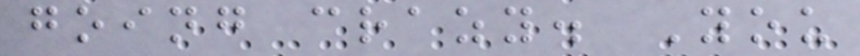going crazy. You
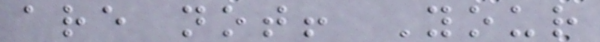are not! Your
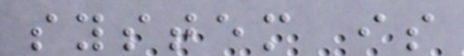system is
